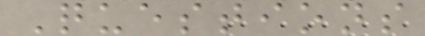Questions
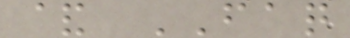& FAQ
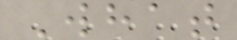What
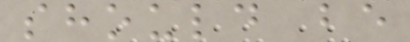should be
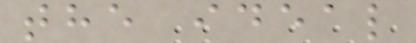the ideal
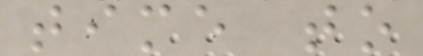time to
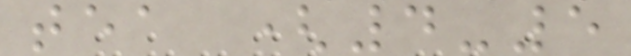tea (4-5
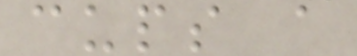cups a
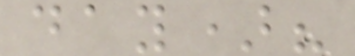day)?
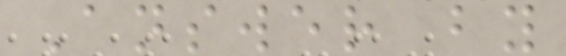Answer by
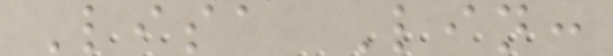Lisa Lin:
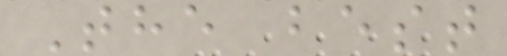The best
